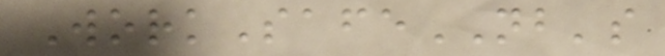WorkSafeNB's
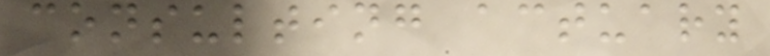consulting actuary
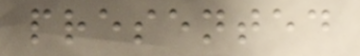presented
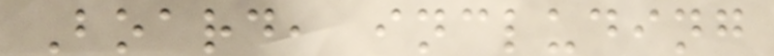Board, including
